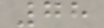78
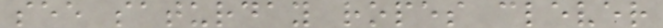see saturday ropes clever
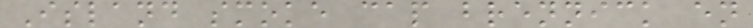Island smoke cap brennick en
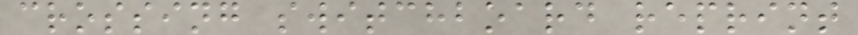crossing switchboard reprint
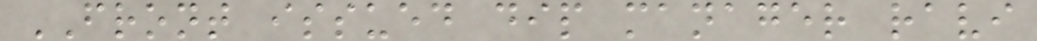FRONT issued dip manager ravi
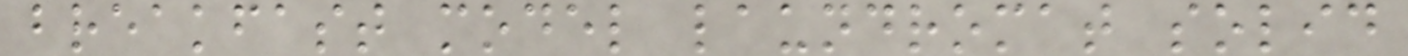breakfast model laundromat solid
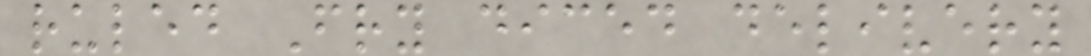ruled Fry diced delivery
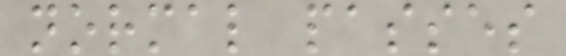normal passes
